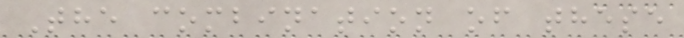The combination of these
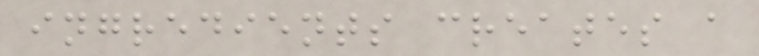ingredients creates a
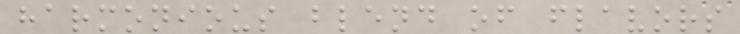harmonious blend of flavors
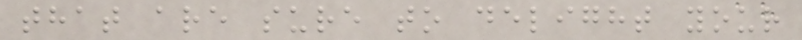that are sure to delight your
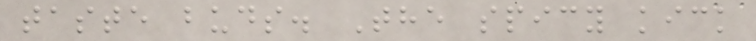taste buds. The spicy kick
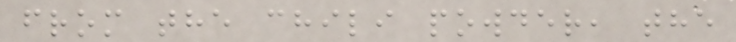from the chili powder, the
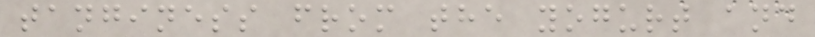tanginess from the yogurt and
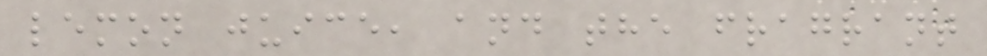lemon juice, and the fragrant
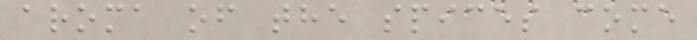aroma of the spices come
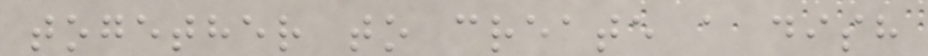together to create a dish
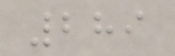289
